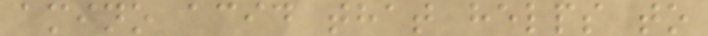amino acid that helps to
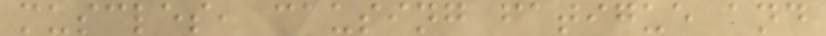muscles, causing fatigue and
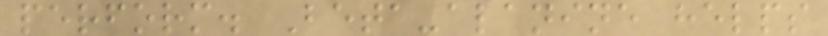perform. Beta-alanine helps
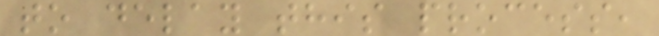to delay this process,
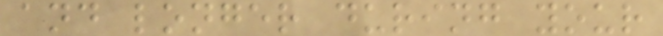and longer during your
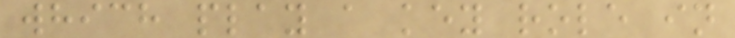which play a key role in
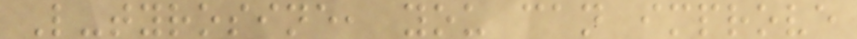L-tyrosine, you can improve
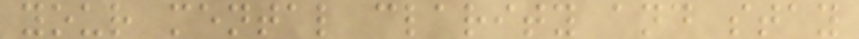your mental clarity and stay
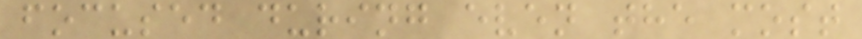focused during even the most
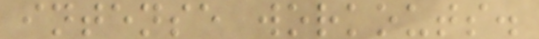intense workouts.
